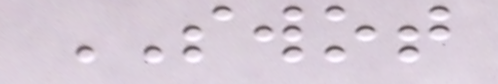SWOT
